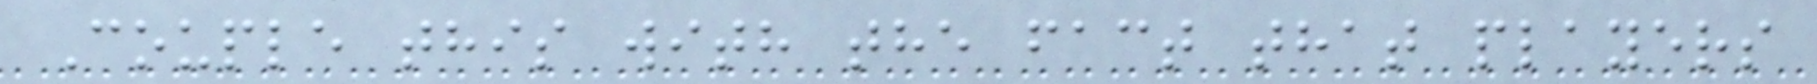Couple this with the fact that players
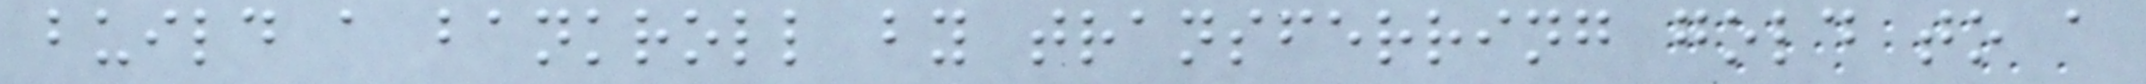build a bankroll by transferring gold to a
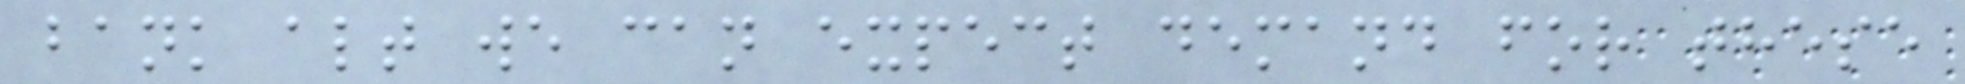bank alt we can expect demand for these
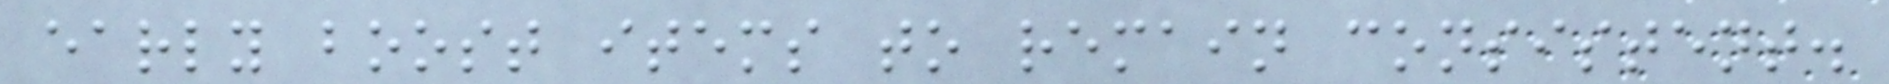early boost items to remain consistent.
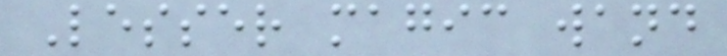Lesser magic wand
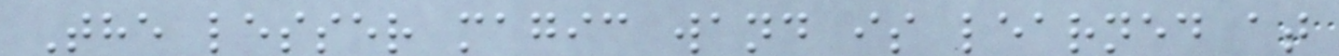The lesser magic wand is learned at
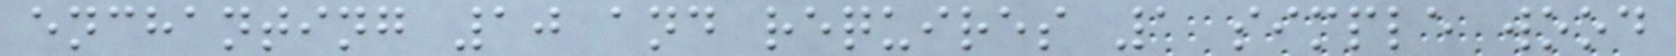enchanting 10 and requires 1 simple wood
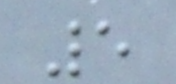5
